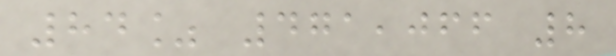84% 471,066 8
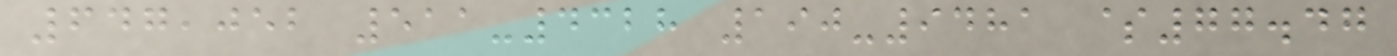647,052 511-4328 190-9481 $77.47
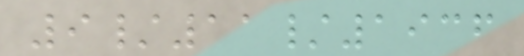9/11/1936
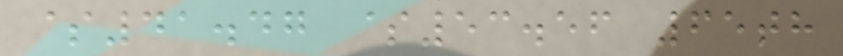$41.47 $53.56 65th
